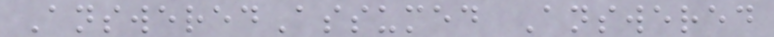AnsweredAssumed Answered
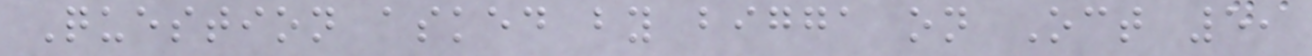Question asked by bigga on Oct 5,
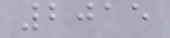2015
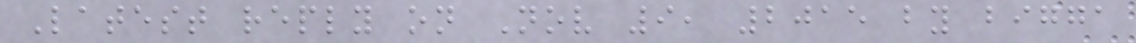Latest reply on Nov 9, 2015 by bigga
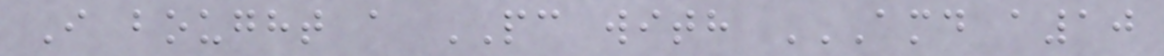I bought a PC with AMD A10
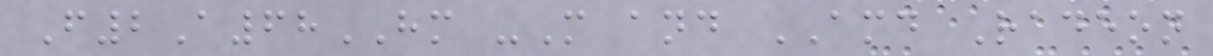F2A68HM -M and AMD Radeon
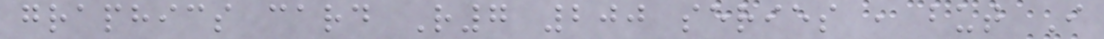graphics card R7 200 series , but I
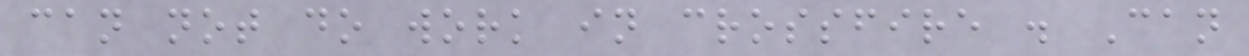can not do work in crossfire . Can
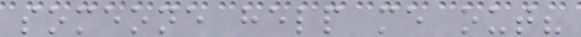someone help me out?
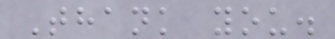Thank you.
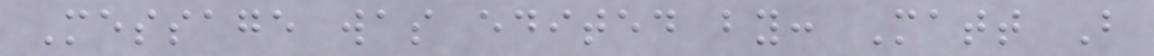Message was edited by: Matt B
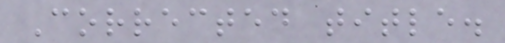Corrected title.
